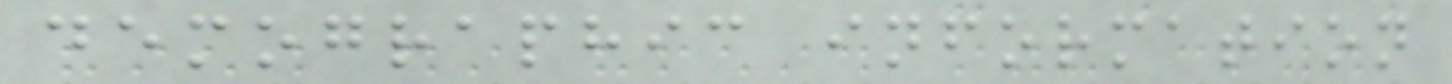demographic information
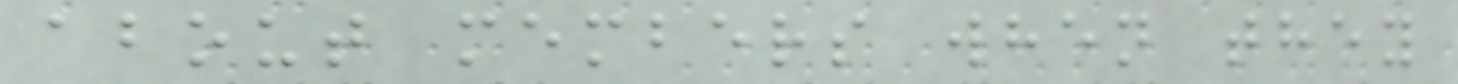about members when they
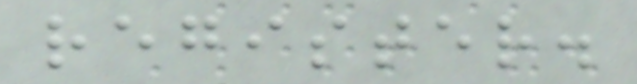register.
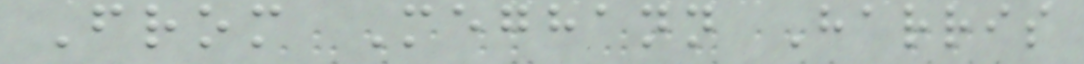From Meghann Harris
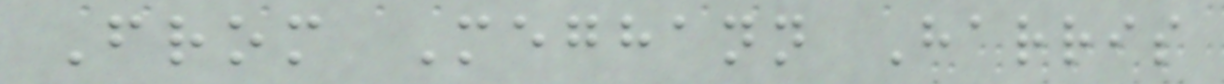From Meghann Harris
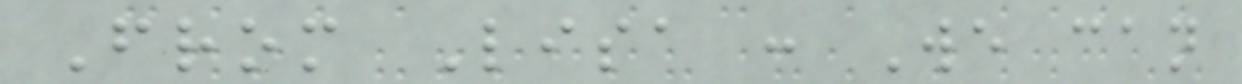From Lisa : We can
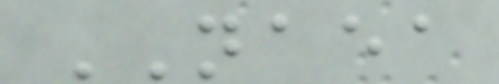NAEA
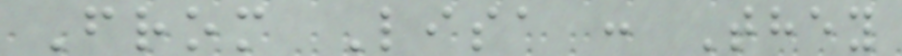From Lisa : They
